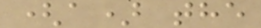(a) the
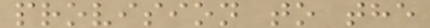provision to the
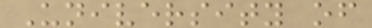University of
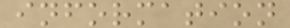information
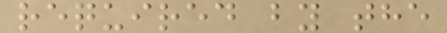required by the
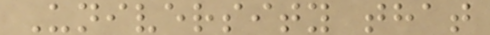University that
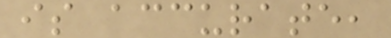is accurate,
